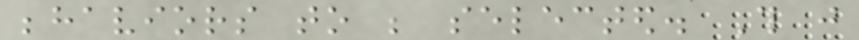behaviors to be selected. This just
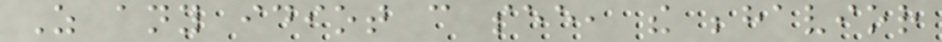As any idiot can see, the behavior
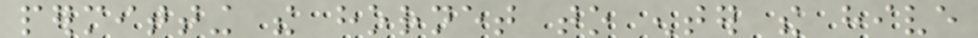permitting the hornet to enter the hive
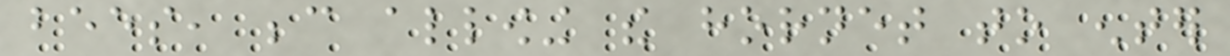bees, because allowing the hornet to enter
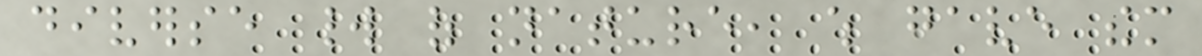diverse world of nature, which gave them
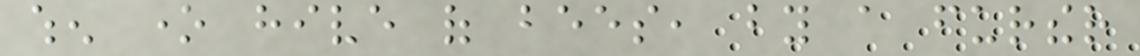when one hive of bees, by a further
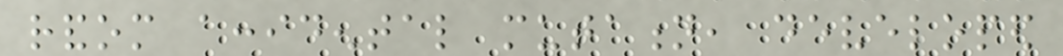random accidental mutation, developed
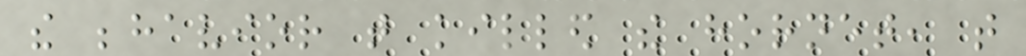the behavior that killed the hornet, that
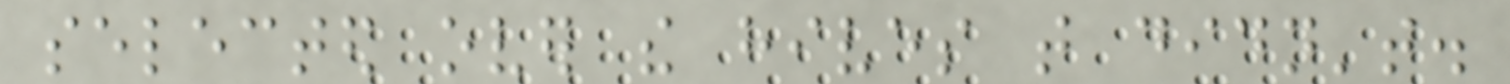selected over the hives that didn't.
